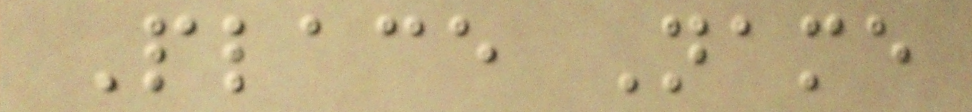Place Name
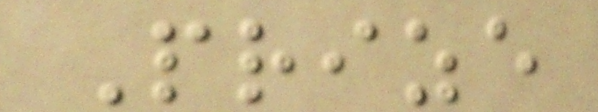Prize
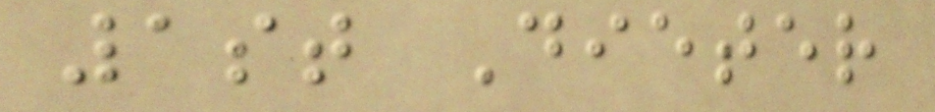1st Dieter
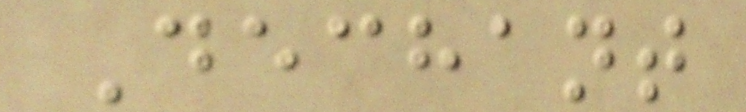Dechant
